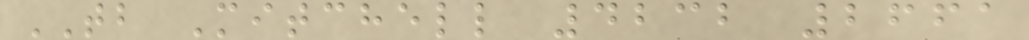TB Mitchell 4232 2661
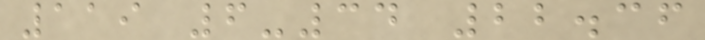119 6-34 22.36
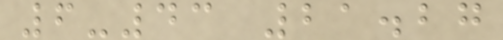6-43 21.27
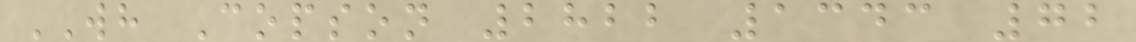WH Copson 2822 1343 72
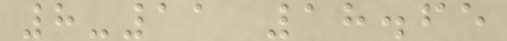8-11 18.65
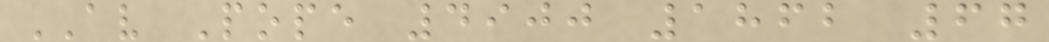AV Pope 4900 1862 67
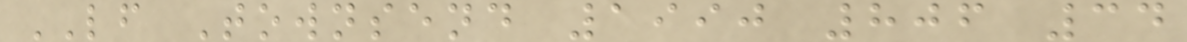LF Townsend 1990 806 34
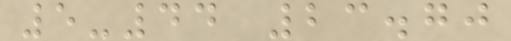5-44 23.70
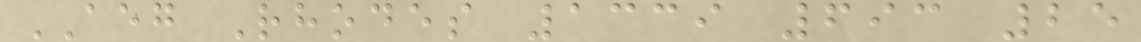AEG Rhodes 1339 693 25
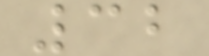32
